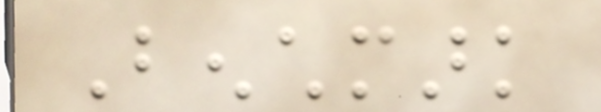Benchmark
